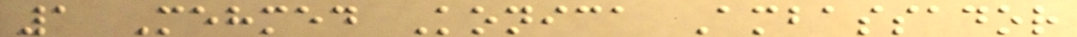1 Mehmed Konica Ambassador
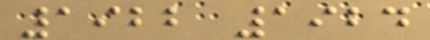1922 1924
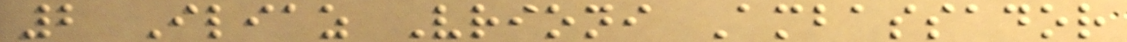2 Iliaz Vrioni Ambassador
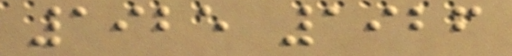1925 1926
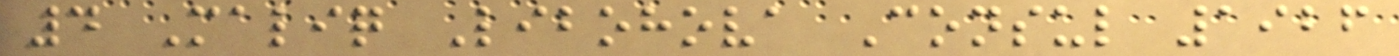4 Maliq Libohova Consul 1926
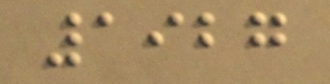1927
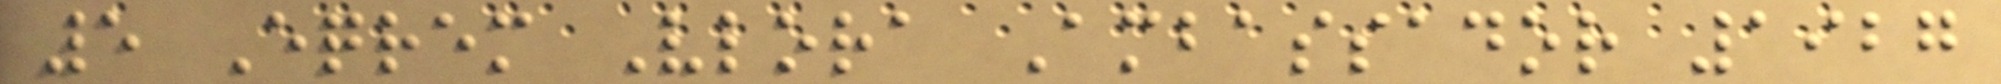5 Eqrem Vlora Ambassador 1927
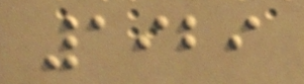1929
